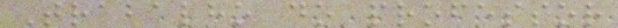Trabalho do professor
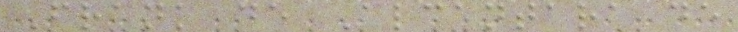Frank de Alcantara de
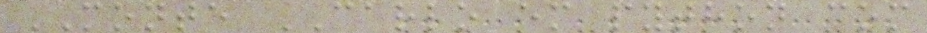MONTE CARLO em python com
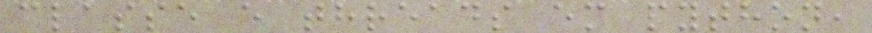classe e threads em python,
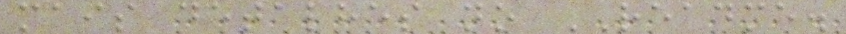mais detalhes no README.
